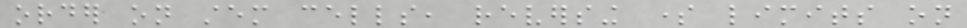order on stem cells, reversing some limits on
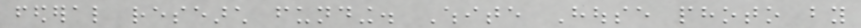federal research funding. White House photo by
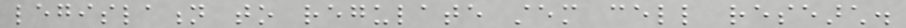legislation to regulate stem cell research.
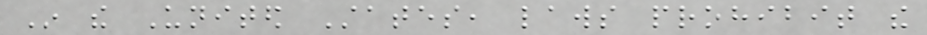In the United States, laws prohibit the
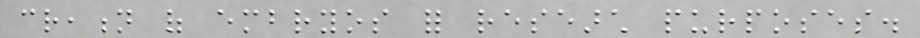creation of embryos for research purposes.
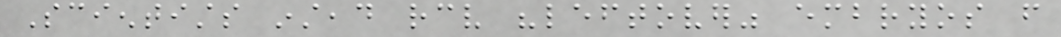Scientists instead receive "leftover" embryos from
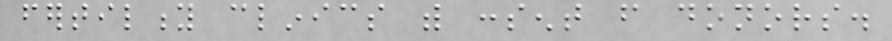fertility clinics with consent from donors.
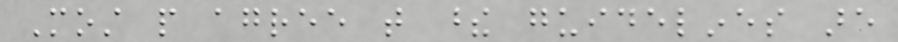Most people agree that these guidelines are
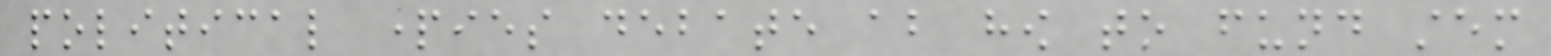political parties debate about how to fund stem
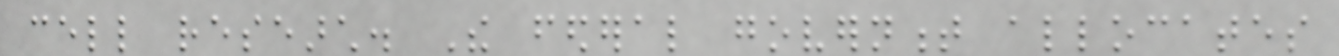cell research. The federal government allocates
